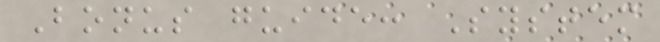Bonus guide: System
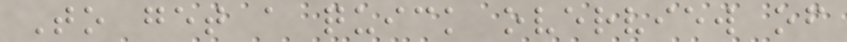To get a quick overview of
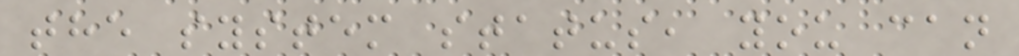the system status, you can
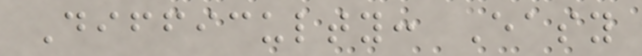Difficulty: Easy
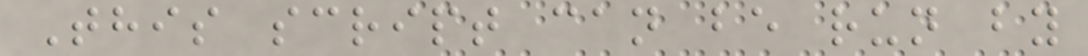This script can be run by
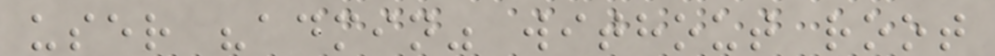user "admin" without root
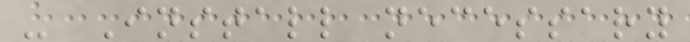- Install necessary
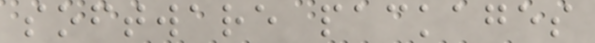software packages
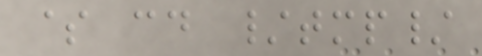$ cd /tmp/
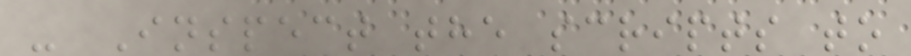- Inspect the scripts to
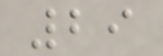29
